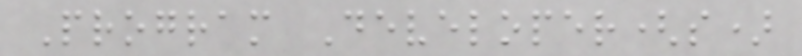Program Developer(s)
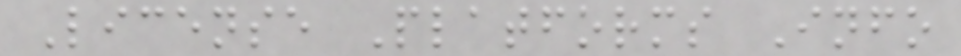License Platforms Info
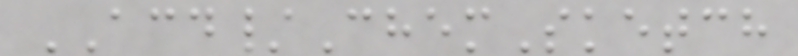ACD/ChemSketch
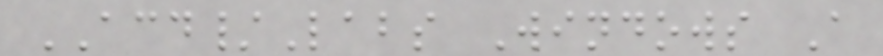ACD/Labs Windows A
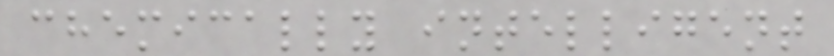chemically intelligent
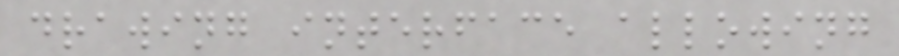drawing interface allowing
